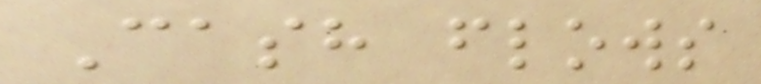Cash flows
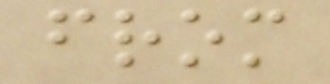from
